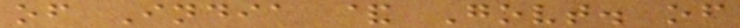of India & Govt. of
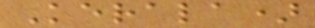Kerala)
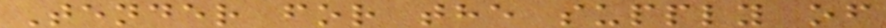Tender for the supply of
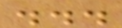...
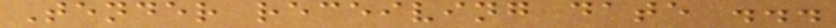Tender receiving date ...
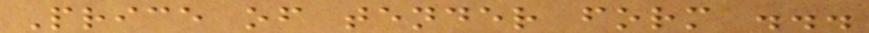Price of tender form ...
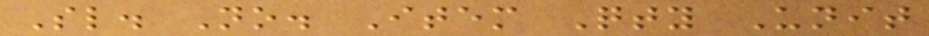Sl. No. Item Qty Unit
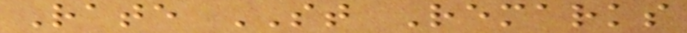Rate ST Remarks
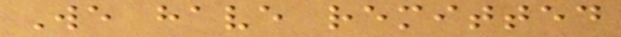We have remitted
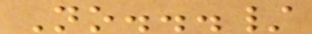No.../
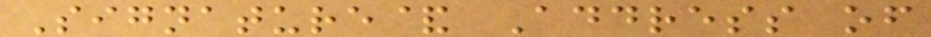Signature& Address of
